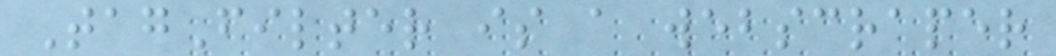TagFilter is a webscraper
